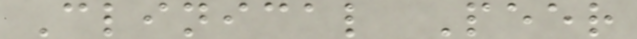Clinical Peer
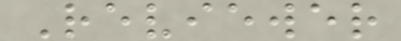Reviewer
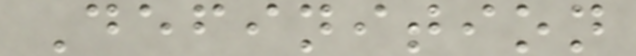Definition
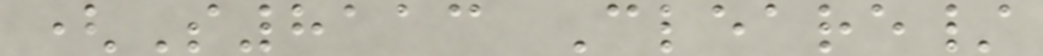(S8113 Cleare/
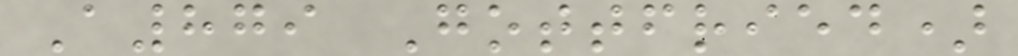A879 Gottfried)
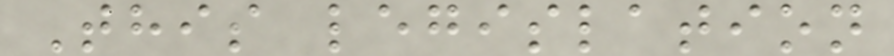This legislation
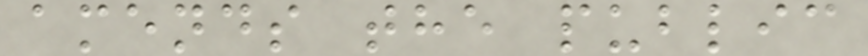amends the public
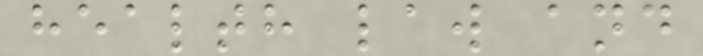health law and
